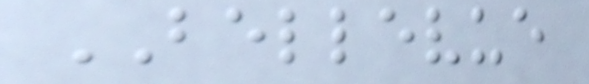BELLEVUE
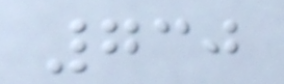730
